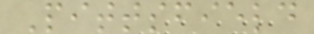Pittsfield
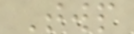Twp
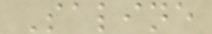Saline
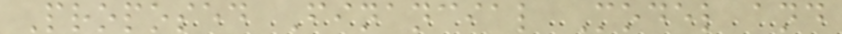Proposed Financial Model and
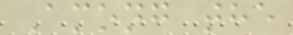Among the
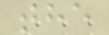the
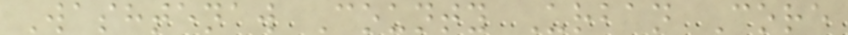Washtenaw County Urban Core
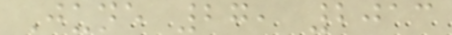June 27, 2013
